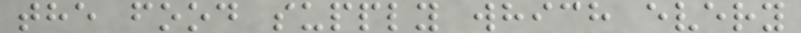the food supply which every
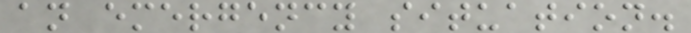an emergency situation.
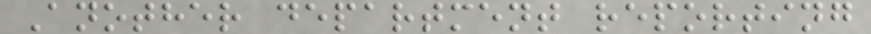Another department reporting
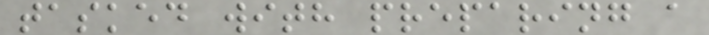tasked with preparing a
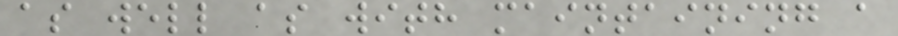as well as with maintaining a
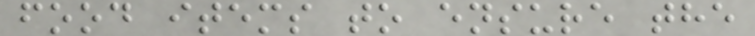food items to ensure the
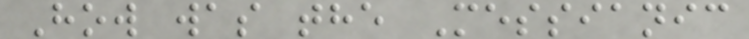How was the Messianic
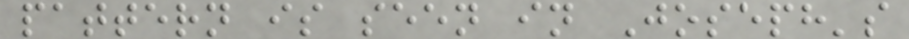pattern is seen in Joseph's
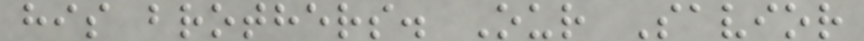his brothers. Our Savior
